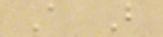A B
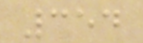354
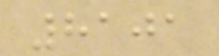8101
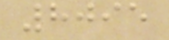8095
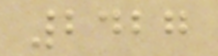2427
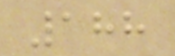188
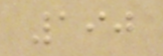190
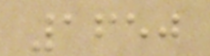1650
